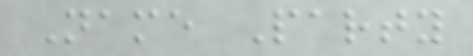Name Party
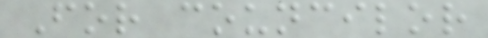For councilor
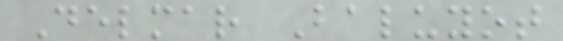Delmar Baluyot
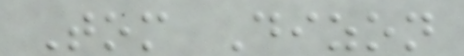Tom Dizon
